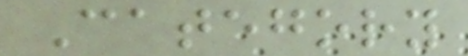Category
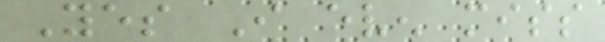Yes I even miss
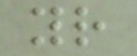your
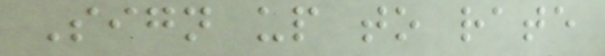Sign up to rate
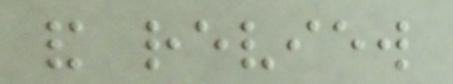and review
